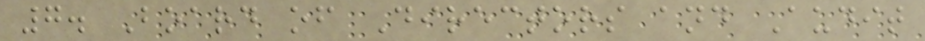7. Board of Directors and Audit
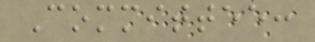Committee:
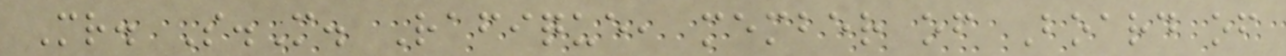Mr. S.M. Rafique, member of Board of
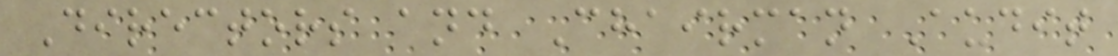Directors and Chairman Audit
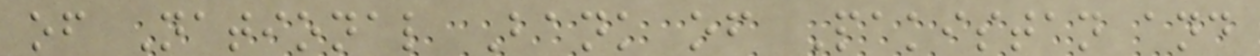of National Bank of Pakistan and
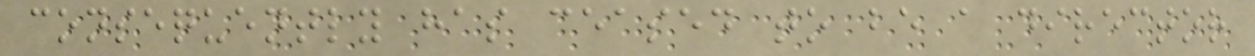consequently has ceased to be a director
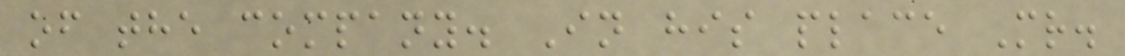of the company. In his place Mr.
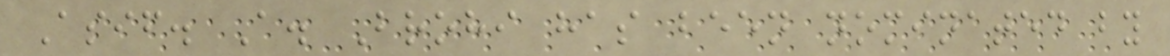Asif. A. Brohi has been nominated by
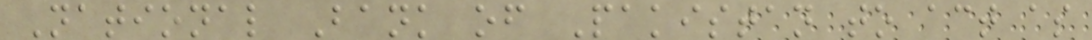National Bank of Pakistan to act as
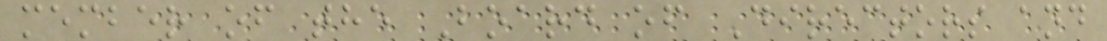member of the Board of Directors and
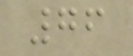76
